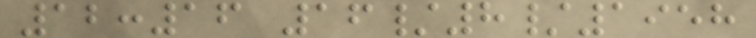12:16 16/8/1958
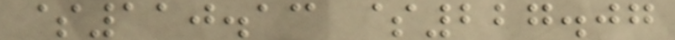$110.13 $227.07
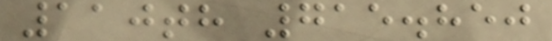110th 715.850
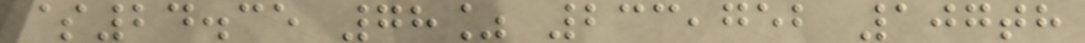$24.35 78% 233,752 107th
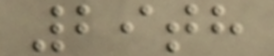29th
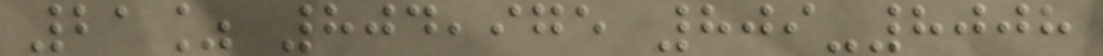21% 804,975 809-8008
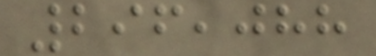296,088
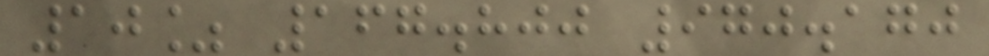10% 167.800 970.170
